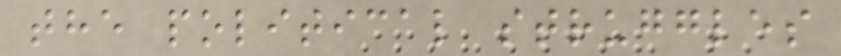the political struggles
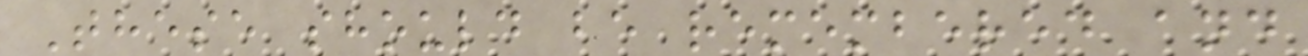These should be remembered and
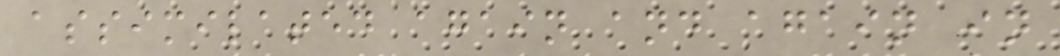assimilated again and again in
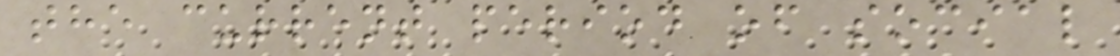the current period of social
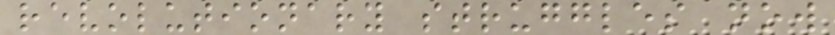revolutionary struggles now
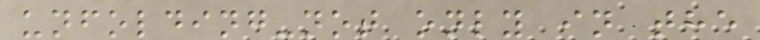unfolding-not only in the
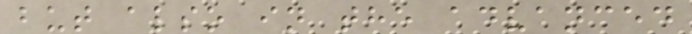but also in the advanced
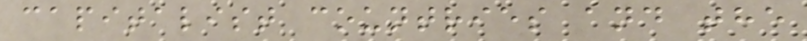capitalist countries and the
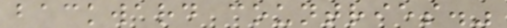backward countries."
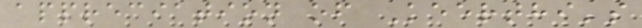appreciation of Keerthi's
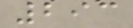293
